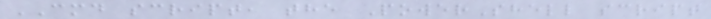CMD script, the PowerShell script
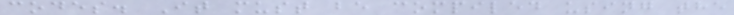codes. It must be compiled using the
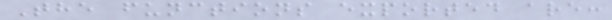The functions exported are:
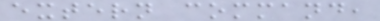extern command,
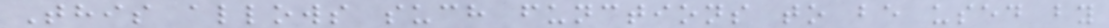This allows such functions to be used by
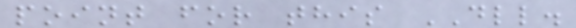point for this DLL.
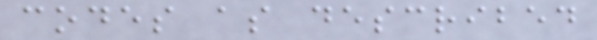codes as described
